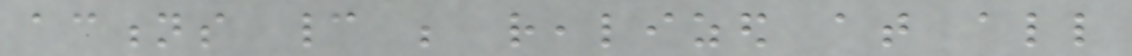actions cannot be realized at all
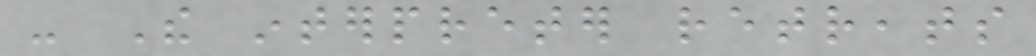- The interpreter retreats
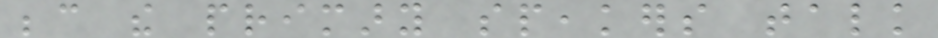because the primary speakers talk
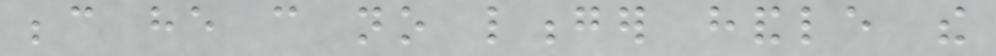because he can no longer handle the
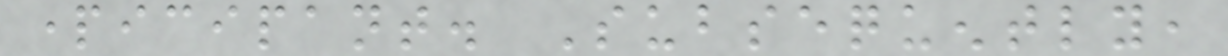participant. Subsequently,
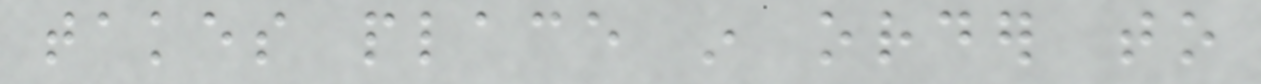takes place in order to
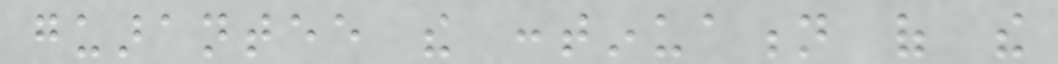guarantee the continuation of the
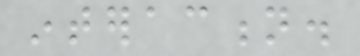interaction.
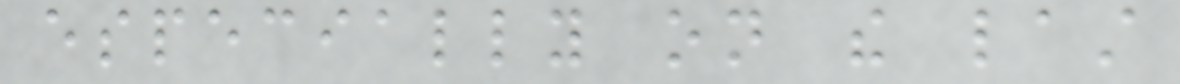especially on the last
